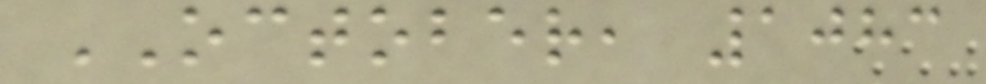OCTOBER, 1083
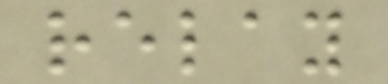relay
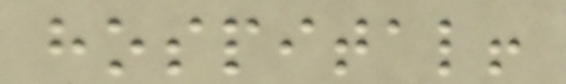hospital!
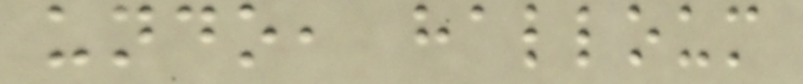undo, halloum
